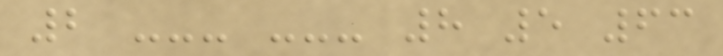2 --- --- 8 5 63
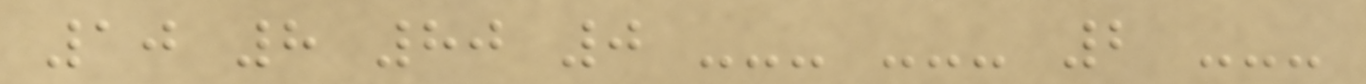10 8 80 0 --- --- 2 ---
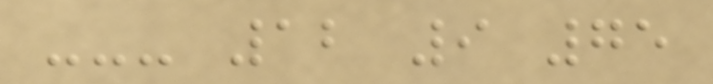--- 12 9 75
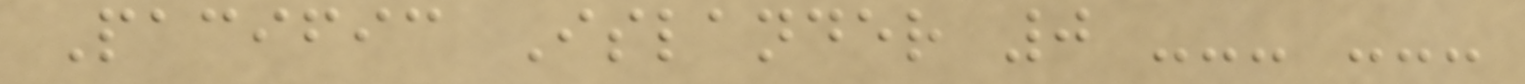Pacific Islander 0 --- ---
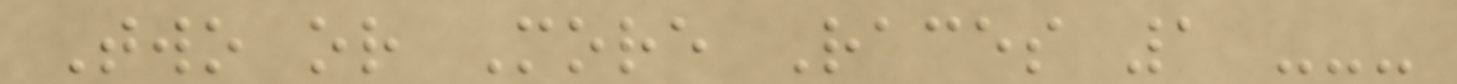Two or More Races 1 ---
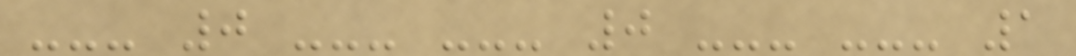--- 0 --- --- 0 --- --- 1
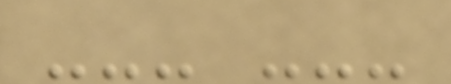--- ---
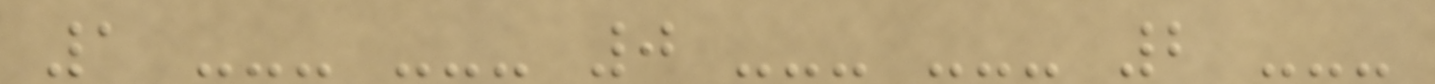1 --- --- 0 --- --- 2 ---
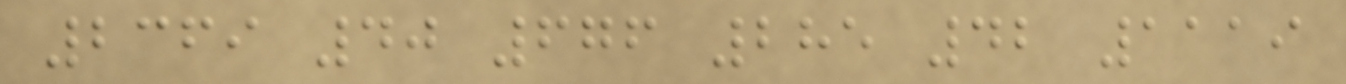2369 40 676 285 42 1119
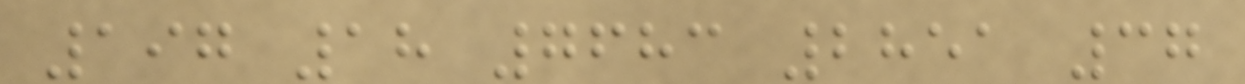197 18 7683 2851 37
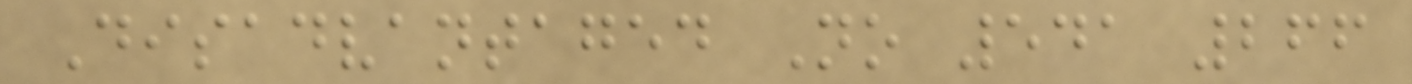Disadvantaged No 541 266
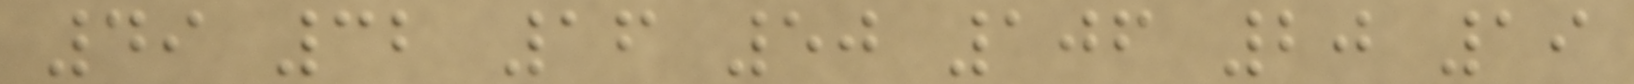49 32 16 50 106 20 19
